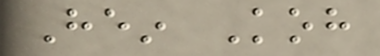Hein Koh
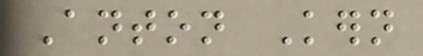Anton Kern
